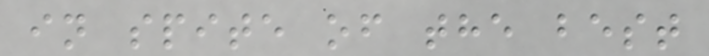in spite of the best
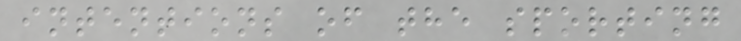intentions of the sporting
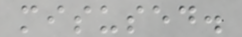misused.
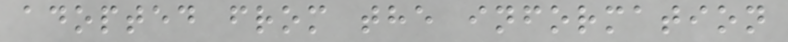adopted from the information
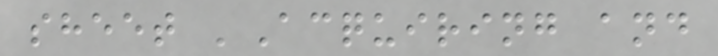sheet 'Acquiring and
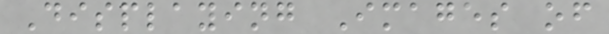Displaying Images of
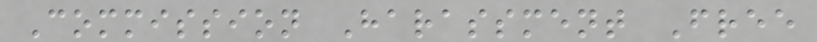Commission Harassment Free
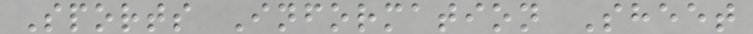Sports Information Sheet
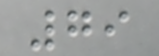79
